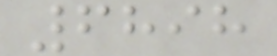6898
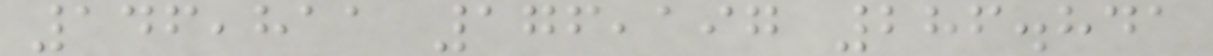146,811 176,197 286.841
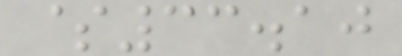$33.10
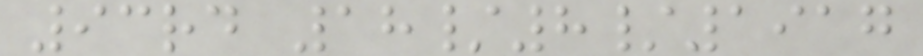93rd 18/8/1917
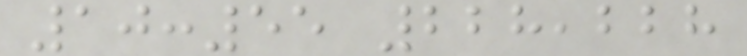10:55 228,228
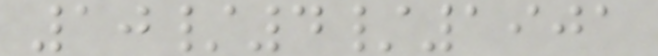10/4/1901
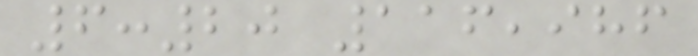6:20 116,986
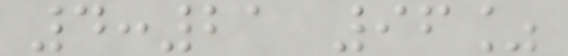4:21 96%
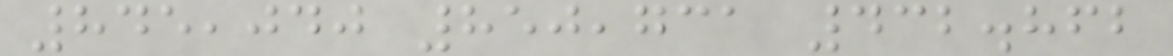845,040 850,731 432.862
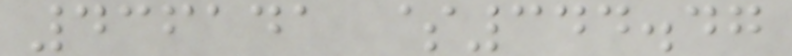436141 $344.47
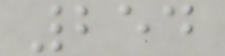254
